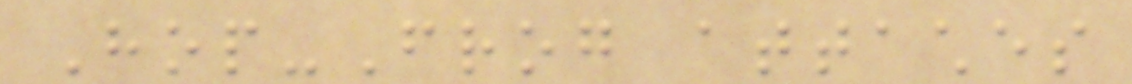Hop-Frog attaches
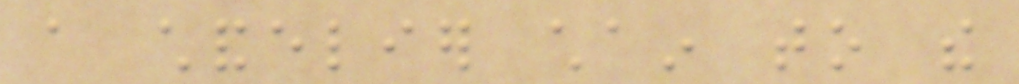a chandelier chain to the
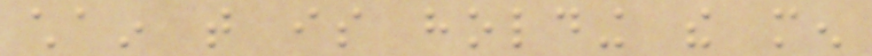chain that is holding the men
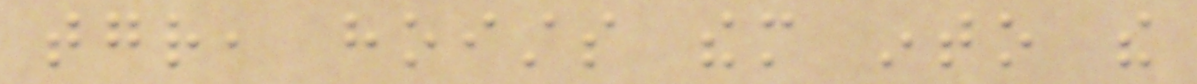together, hoists them into the
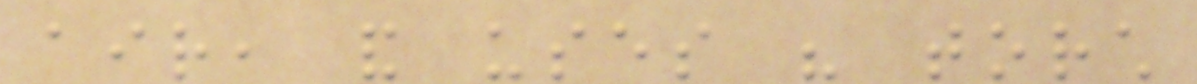air, and uses his torch
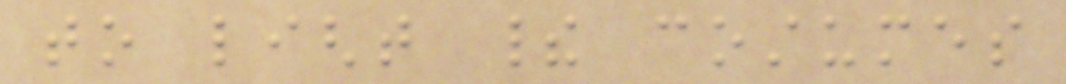to light their costumes
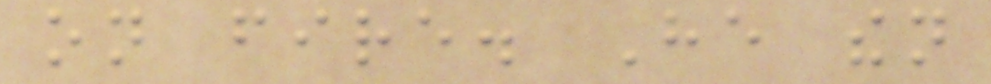on fire. He then
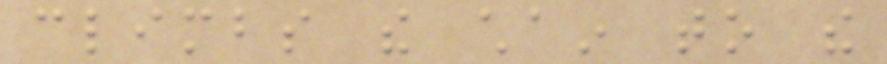climbs the chain to the
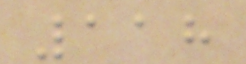118
